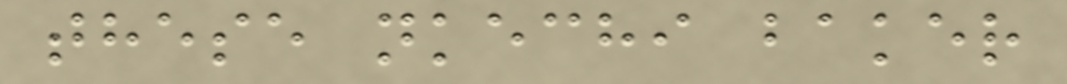these nkechi baker
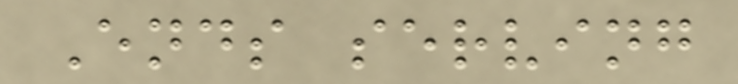Ends serving
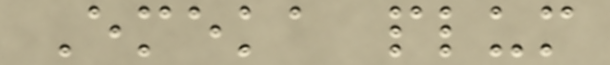Emeka plum
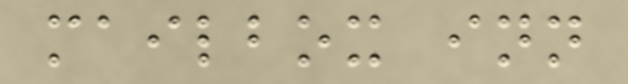mailbox inn
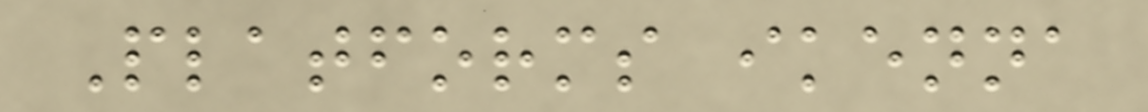Platforms ikenna
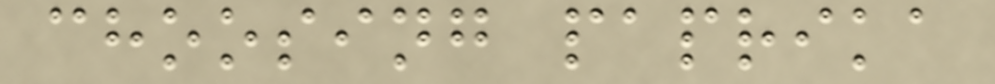choosing paprika
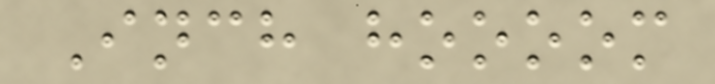Inch hoooom
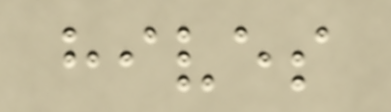hives
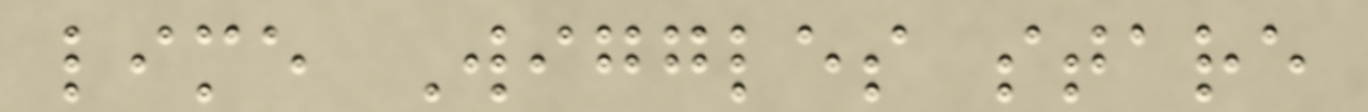lime Wiggles stare
